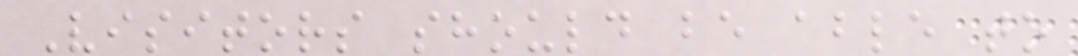Visitors should be able to
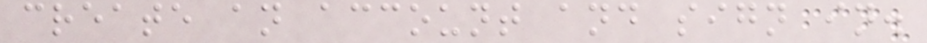create an account and sign in.
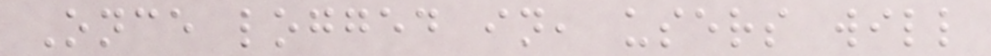Once logged in, users will
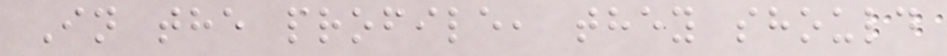In the profile, they should
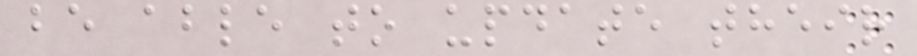be able to update their
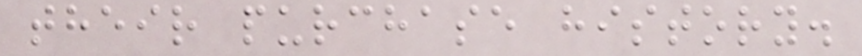their purchase history.
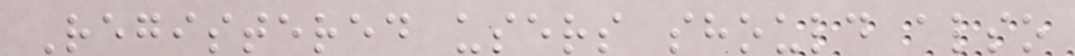Registered users should also
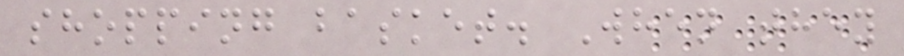shopping basket. When they
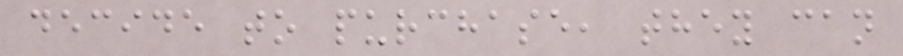decide to purchase, they can
